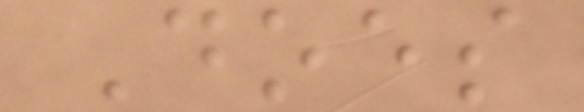Does
